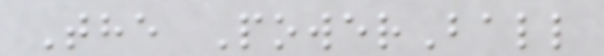The PowerBall
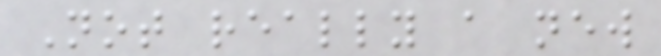Not really a new
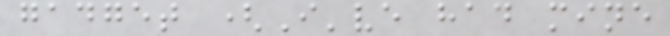gadget (I've had mine
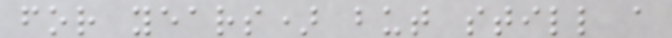for years) but still a
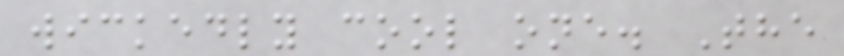wickedly cool one. The
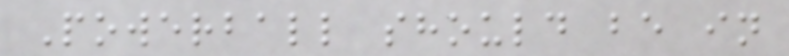Powerball should be in
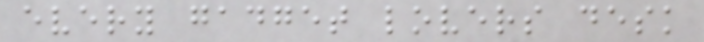every gadget lovers desk
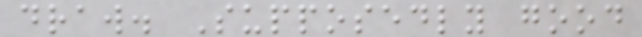draw. Supposedly good
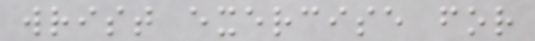wrist exercise for
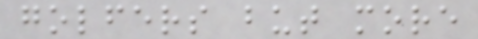golfers but more
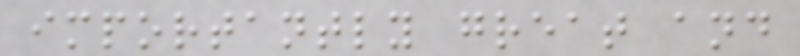importantly great and
